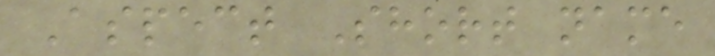Aspect Short name
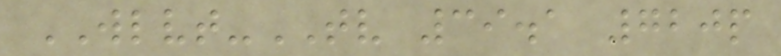WLVT-TV 39.1 720p
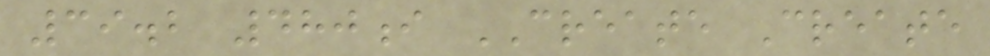39.2 480i CREATE Create
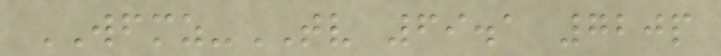WFMZ-TV 69.1 720p
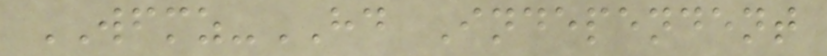WFMZ-HD Independent
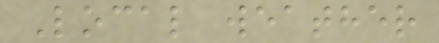Local weather
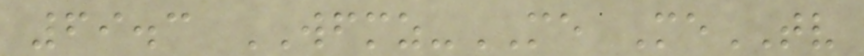69.3 WFMZ-ME MeTV
